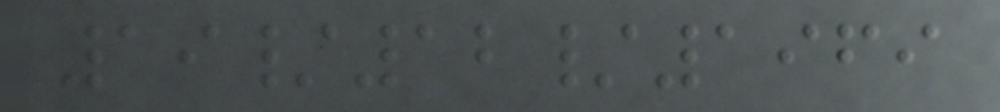19/12/1969
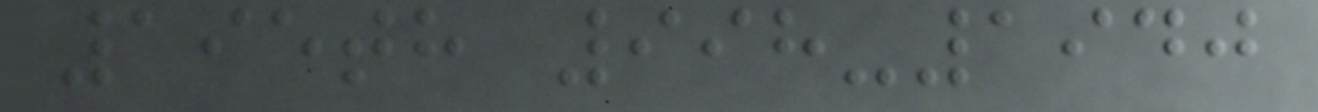195th 998-1940
